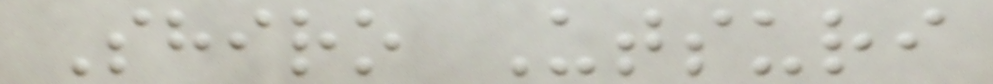Shiro Utsuri
